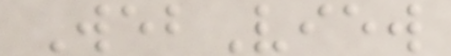WebView
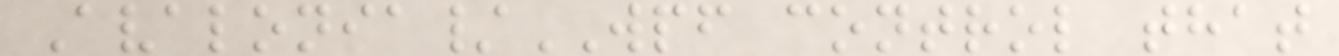Avalonia/WPF control that
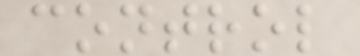control
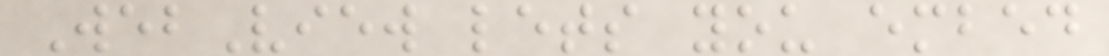WebView lets you embed
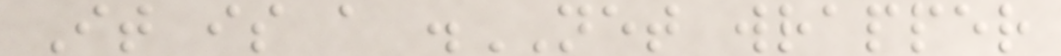It is a .NET wrapper
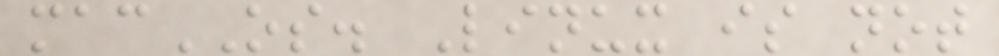macOS. Linux is not
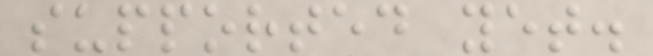supported yet.
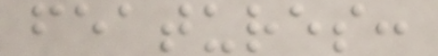features:
